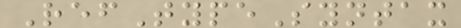RefTypeSyntax
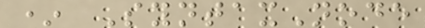* SyntaxNode
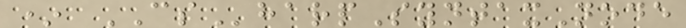* CSharpSyntaxNode
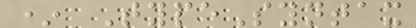* TypeSyntax
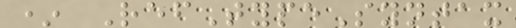* RefTypeSyntax
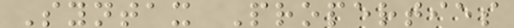Syntax Properties
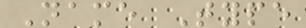Name Type
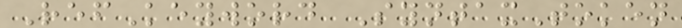RefKeyword SyntaxToken
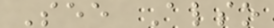See Also
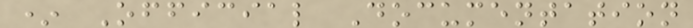* Official Documentation
